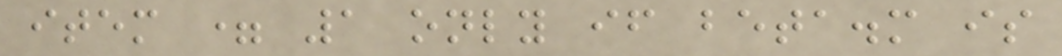item = 1 only if beta.m is
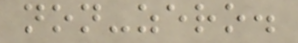non-zero.
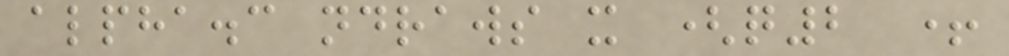alpha.c ndraws x (q2 +
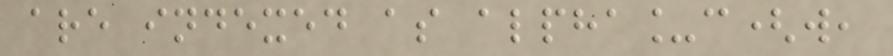are indexed as alpha_c(w,
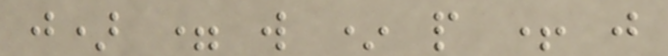j) = w * p + j
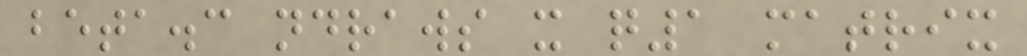beta.c ndraws x q1 matrix
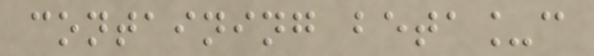containing beta_c
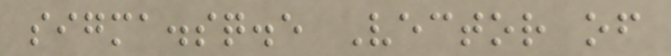sigma.sq.e Vector of
